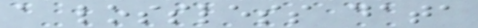a lossless data
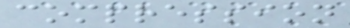compression
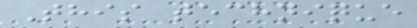This technique
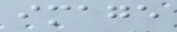image
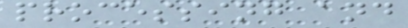processing and
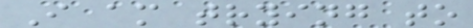I am trying to
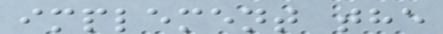implement the
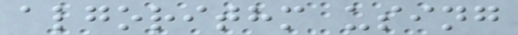algorithm using
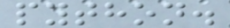python.
